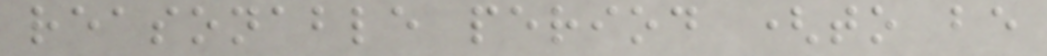reasonable period (to be
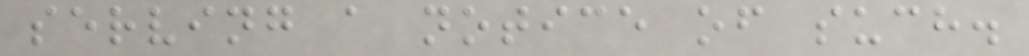serving a notice of such.
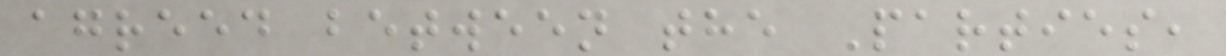agreed between the Parties,
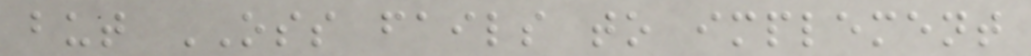but OSS fails to implement
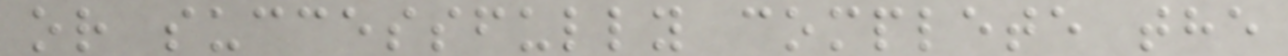or successfully complete the
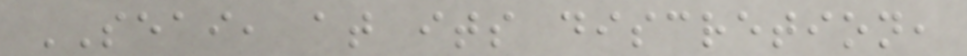SEAI, at its discretion,
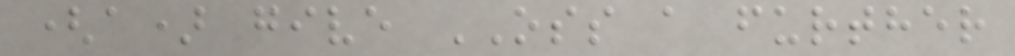(a) give OSS a further
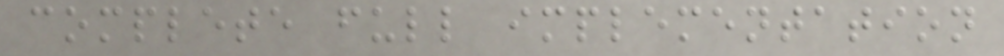complete full implementation
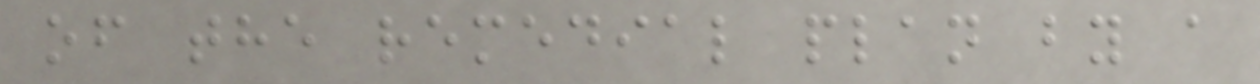of the remedial plan by a
